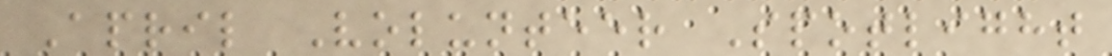April Volunteer Spotlight
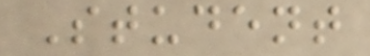Student
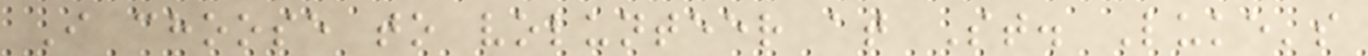I choose to volunteer at St. Luke's
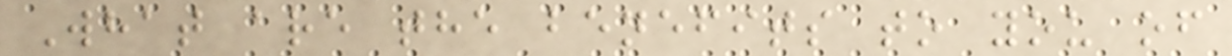What are the benefits to you of
